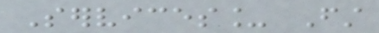Services_ First
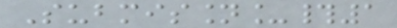Submission_#1
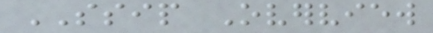SSIP Overview
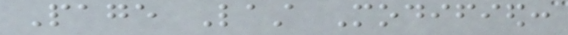Page Last Modified:
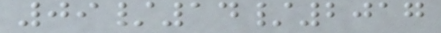09/14/2017
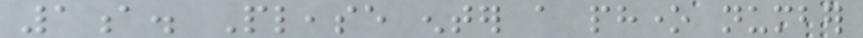1a. Please enter a phone number
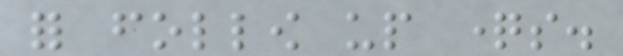for follow up questions.
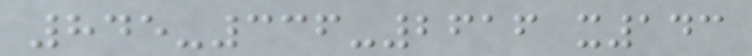845-336-2616 x143
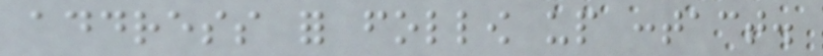address for follow up contact.
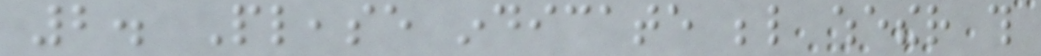2. Please indicate below whether this
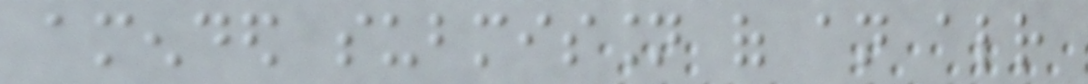amended submission of an already
